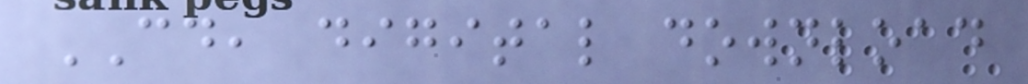CD, digital download
